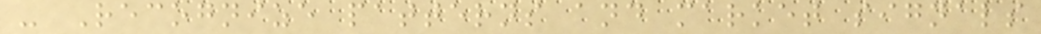- Recognize patterns and market signals
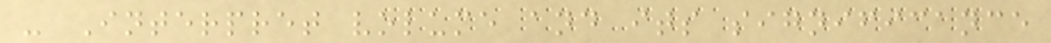- Interpret volume and its significance
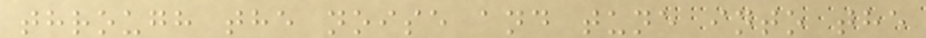through the noise and tune into the
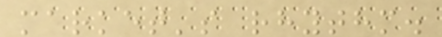market's rhythm.
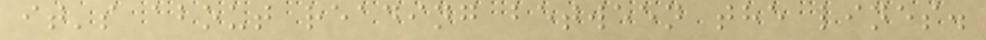it's about reading between the lines.
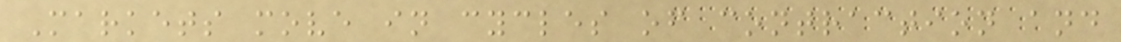Markets move in cycles of contraction and
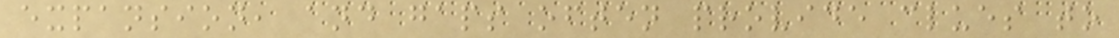expansion, and gaps often provide clues to
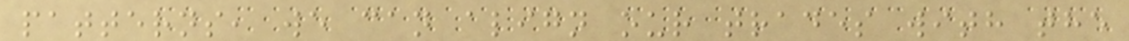patterns, we can align our trades with the
